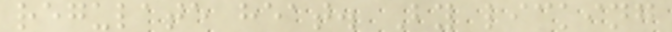regulate heat. By licking
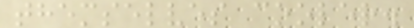themselves cooler.
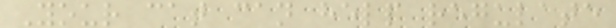Your cat can help regulate
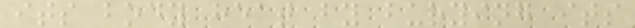its body heat by burying its
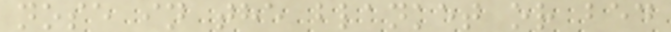nose in the blanket or bed
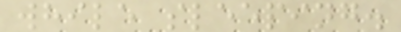while sleeping.
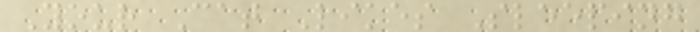Your Cat Likes Sleeping
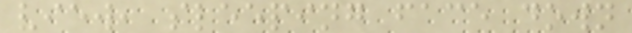view, sleeping face down
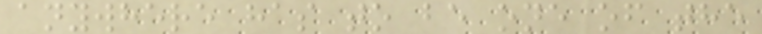anywhere has to be one of the
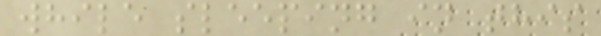while sleeping in this
